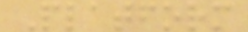Platform
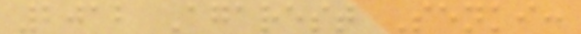2012 Agarest Senki:
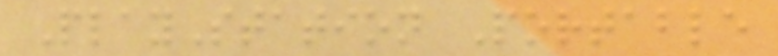PlayStation Portable
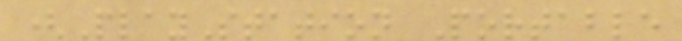(PlayStation Portable
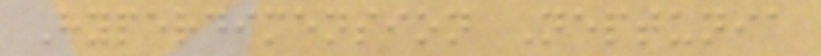Hyperdimension Neptunia
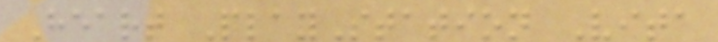Heart PlayStation Vita
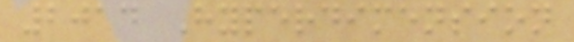2014 Hyperdimension
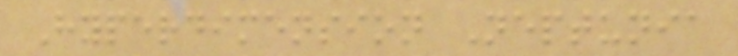Hyperdimension Neptunia
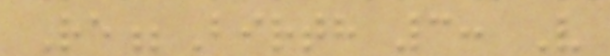Re;Birth 3: V
